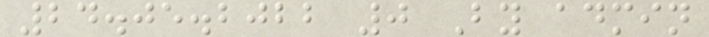24.05.2022 0 By admin
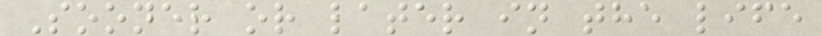Sooner or later in the life
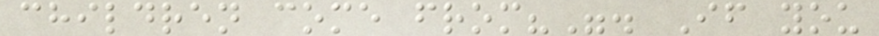children come from?". If you
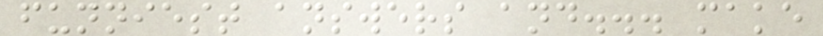funniest answers and... make
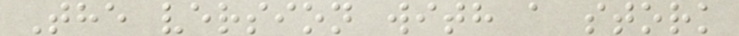The version with a stork
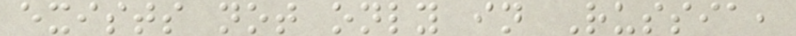exists not only in Russia,
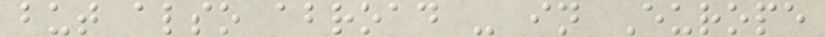but also abroad - in Europe
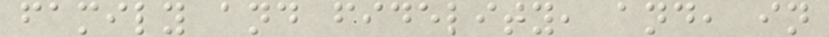family and fidelity, and, in
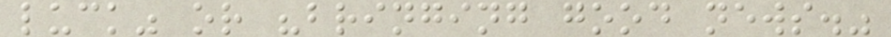luck" or "bringing good news."
